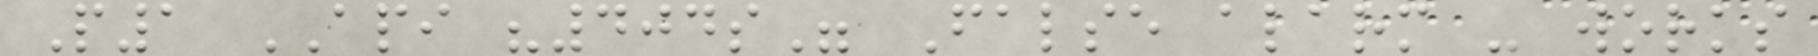P1 API "404s" False alarm - works
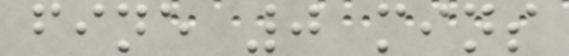fine 0 mins
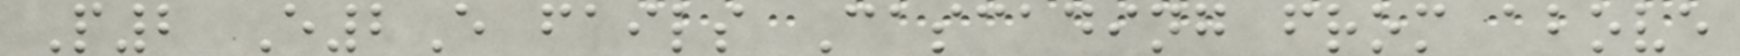P2 E2E fails Cascading from above
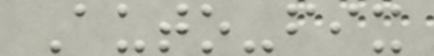Auto-fix
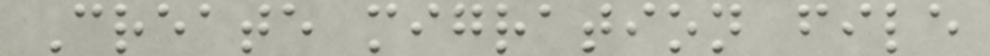Create migration file
